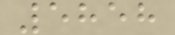5858
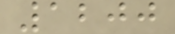1200
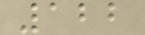122
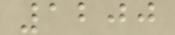1200
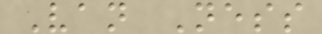Van Ness
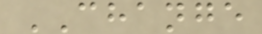CHANGE
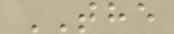THE
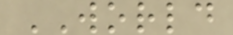WORLD
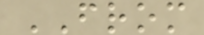FROM
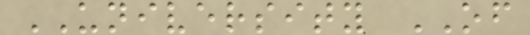UNIVERSITY OF
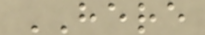HERE
